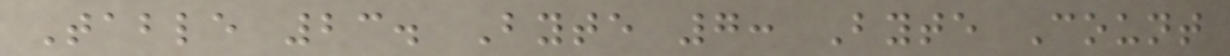Table 23. Byte 7: Byte Count
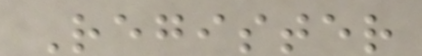Register
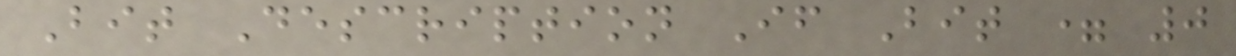Bit Description If Bit = 0
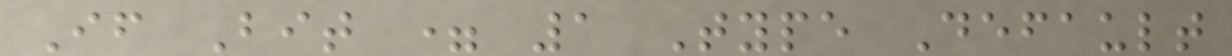If Bit = 1 Type Default
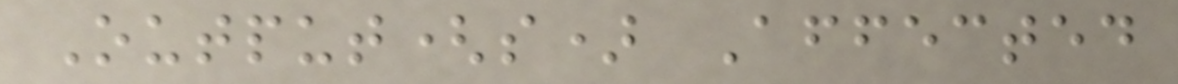Output(s) Affected
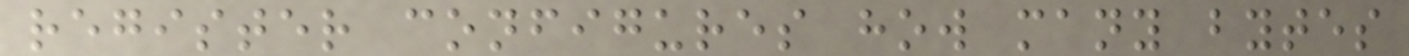register configures how many bytes
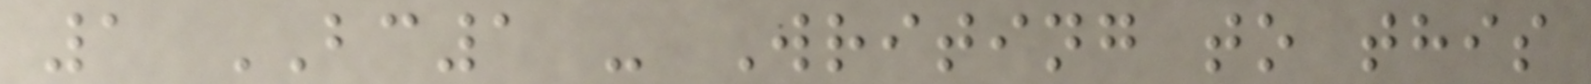1 BC1 - Writing to this
